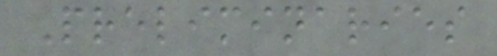Preliminaries
